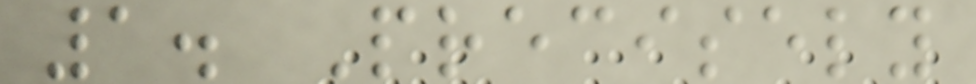1. Precisely
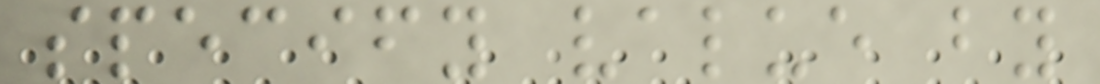specify value by
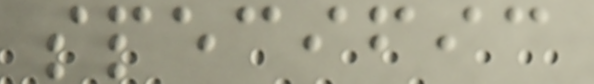specific
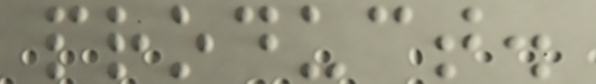product.
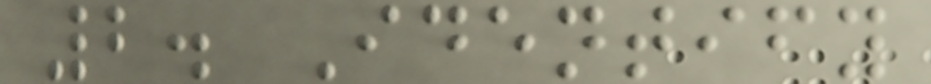2. Identify
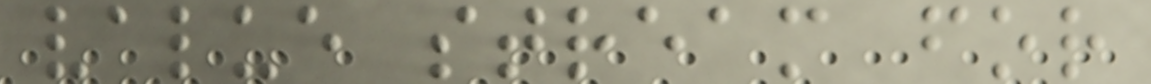value stream for
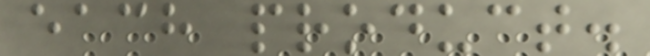each product.
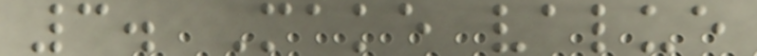3. Make value
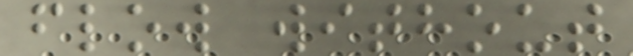flow without
